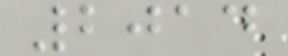2014
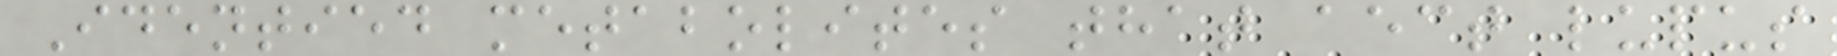Identied metabolites that aect lupus
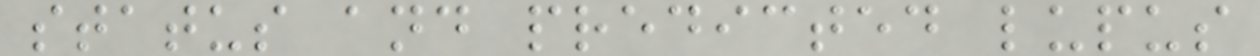status and predicted lupus
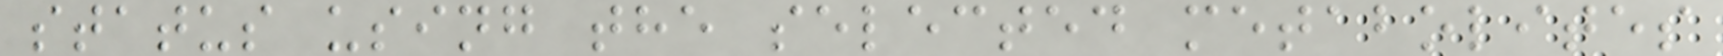status using the selected metabolites
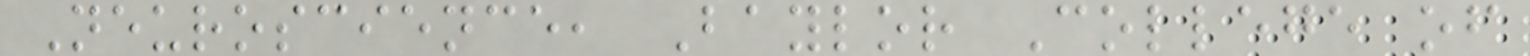Neuroscience, Baylor College of
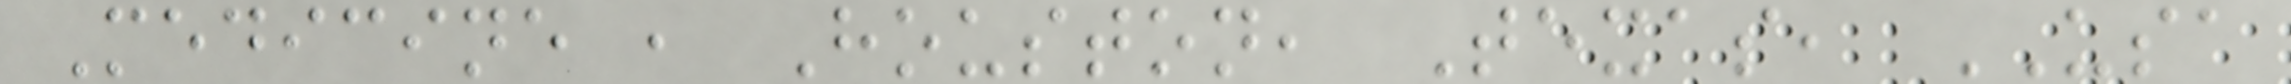Medicine , Houston, Texas, USA
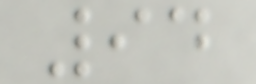94
